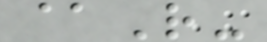@R-
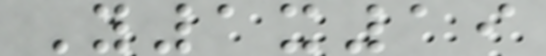Y1x19
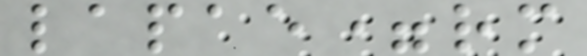lapae=rm
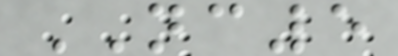NC5
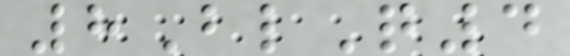8BlQ4
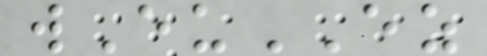wEuEZ
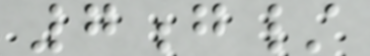7g/
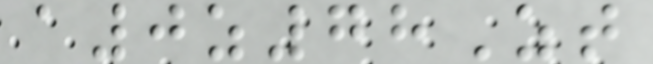a0z78Zt
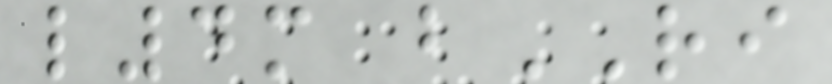l4m bRI
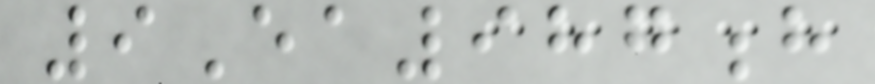9Ea987h
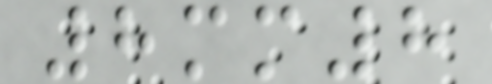8mm8
